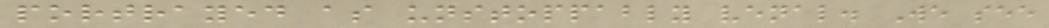portrayed as unstoppably venal. We see
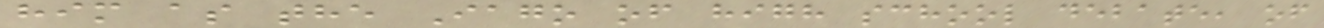him as the Iago of high school debate, of
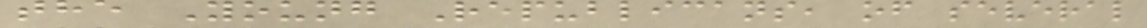the Young Republicans, of several
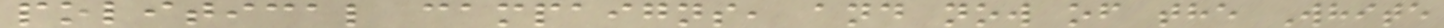political campaigns, and now of the White
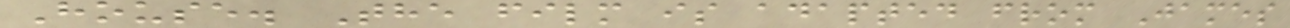House. The film is adapted from James
